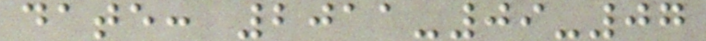date: 2011-09-07
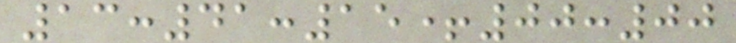13:41:15+00:00
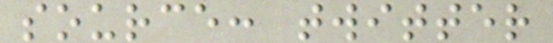source: twitter
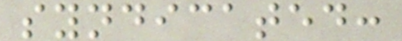syndicated:
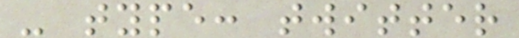- type: twitter
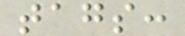tags:
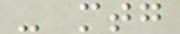- mtg
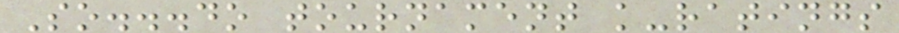So...do tournament k-ratings
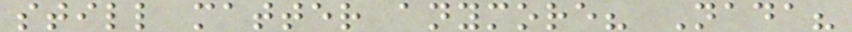still matter anymore? Nada?
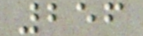256
